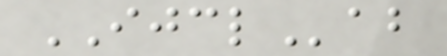IJCLab
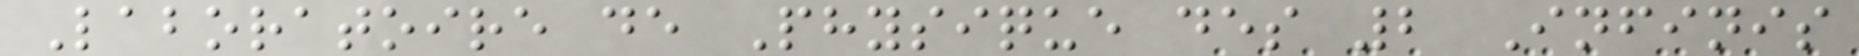Laboratoire de Physique des 2 Infinis
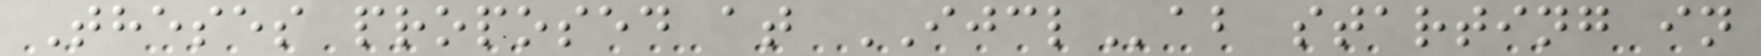Theses proposed at IJCLab starting in
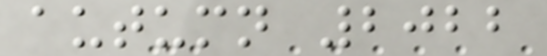autumn 2022
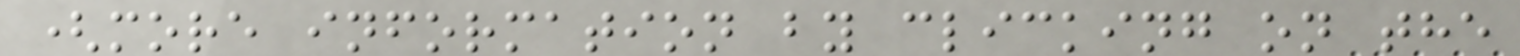(more information by clicking on the
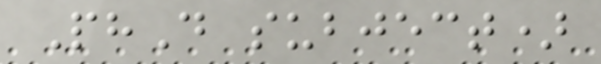PhD subject)
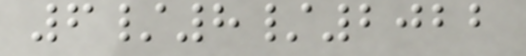6/8/2022
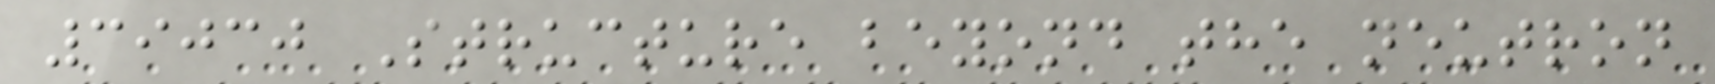39030 Structure beyond the neutron
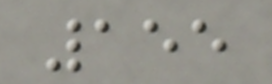155
